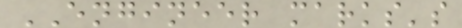ENGINEER marks's
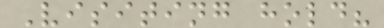Visiting hold?
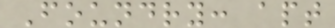Foundry: apt
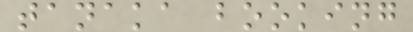tanaka booking
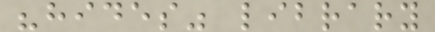"hides" library
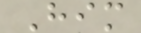Him
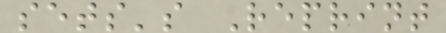sets's Reprint
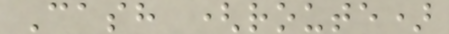Cash (route)
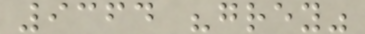9364 "grey"
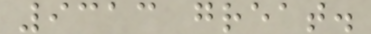9313 great.
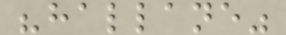"hallane"
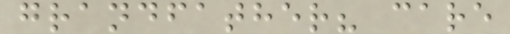grandfather? care
